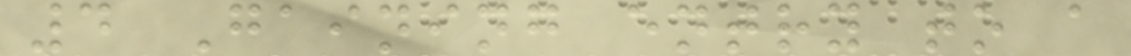4 Gaining entry to a
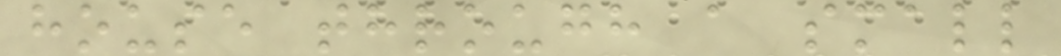house through a small
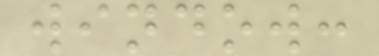window:
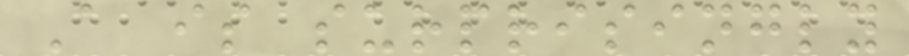A is surprisingly
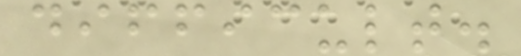difficult.
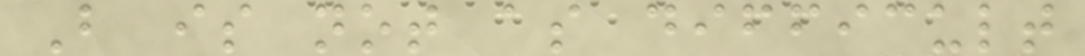B is not as difficult
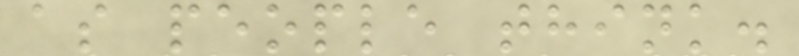as people think.
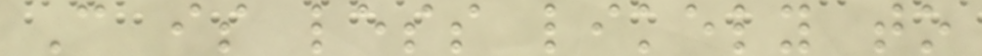C is less likely to
